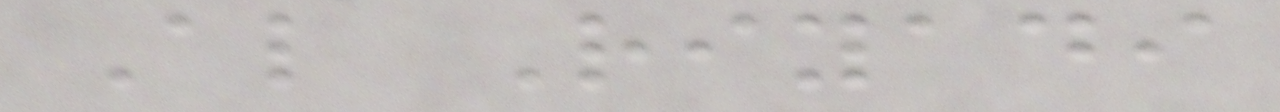Al Riyadi
